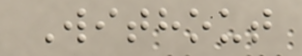Without
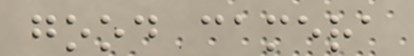good camera
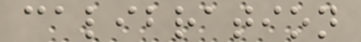calibration
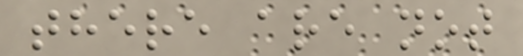there are not
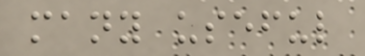many useful
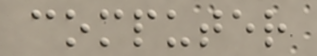computer
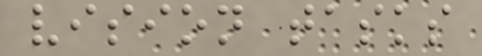vision tasks
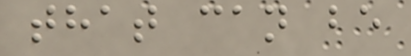that can be
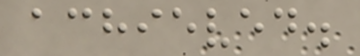achieved.
